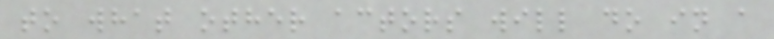to what other actors will do in a
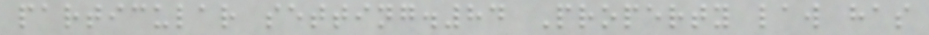particular setting.84 Property law has
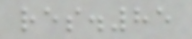res.85
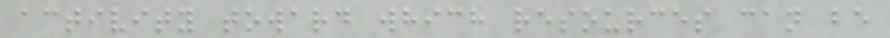activity toward which resources can be
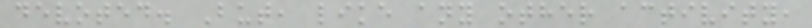devoted. But, like any other activity,
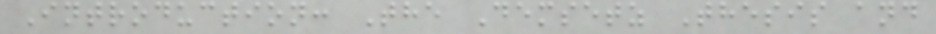Introduction: The Demsetz Thesis and
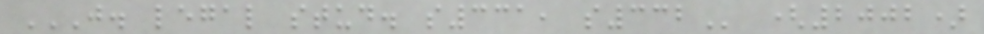J. LEGAL STUD. S331, S332 (2002)
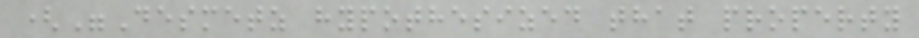("Desmetz hypothesized that property
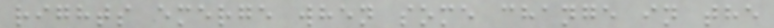rights emerge when some change in the
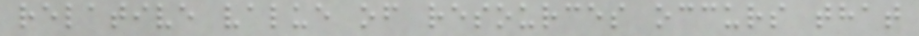relative value of resources occurs that
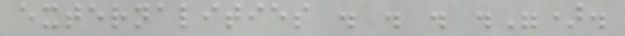externalities . . . .").
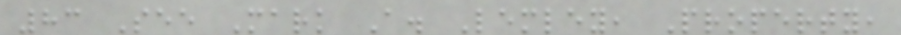83 See Mark A. Lemley, Property,
